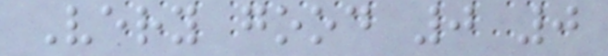Very good 0 0
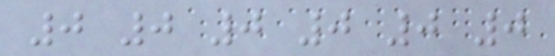0 0 0 0 0 0
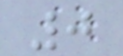0
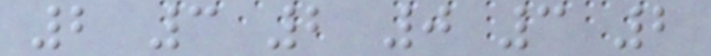2 3 2 0 3 2
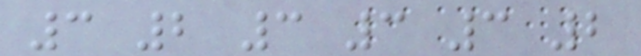3 2 3 3 3 2
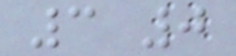3 0
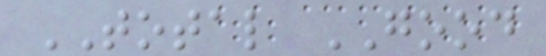TOTAL GOOD
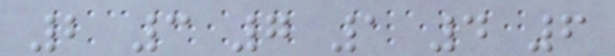2 3 7 1 4 6
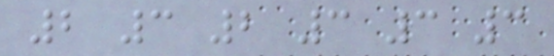2 3 2 3 3 3
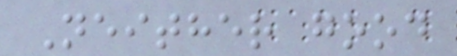Neither good
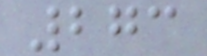273
